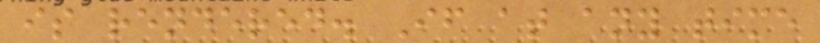is rendered. If at any time
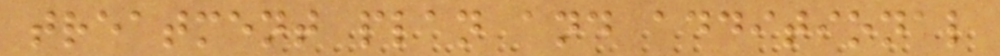treatment plan and additional
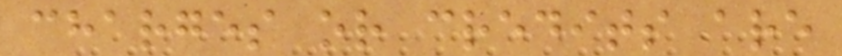charges or credits are
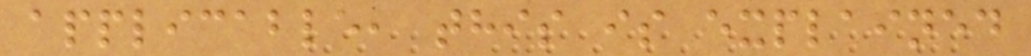applicable, this is explained
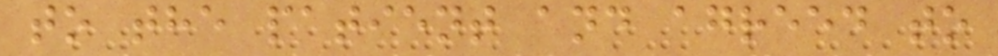to the patient and agreed to
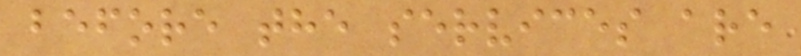before the services are
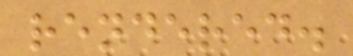rendered.
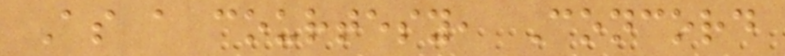As a courtesy, Concord
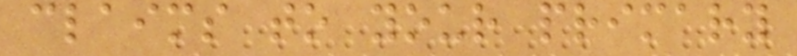claims to your primary
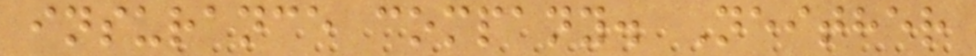insurance company. Neither
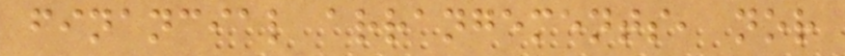financial arrangements, nor
